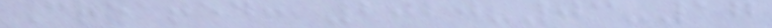Created: 2020-03-17
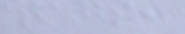tags:
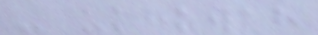- ukhuwah
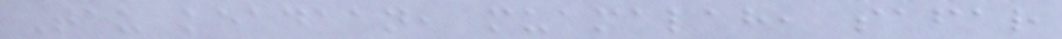Tau keadaan, muamalah, safar
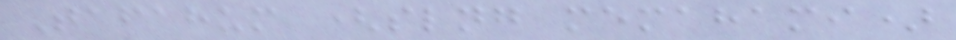Tafahum (slng memahami)
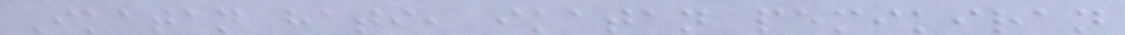Ikatan hati, ikatan pemikiran
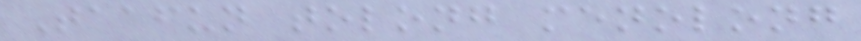Taafun tolong menolong
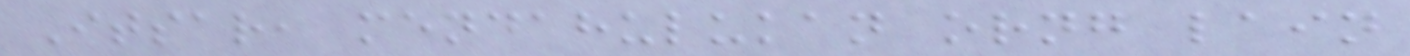Itsar, mendahulukan orng lain
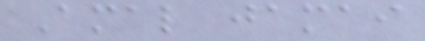Amal jamai
